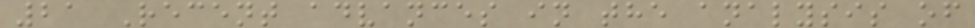21 Recent advances in the analysis of
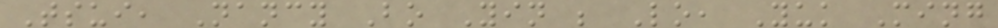Tsui, Nancy Bo Yin ; Lo, Yuk Ming
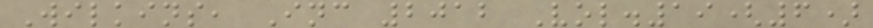Wilkins, Inc 2012 Vol.19(6)
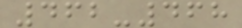462-468
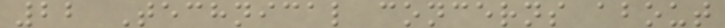22 Technical concerns about
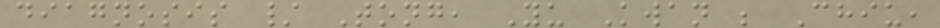diagnosis / Tong, Yu Kwan ; Chiu,
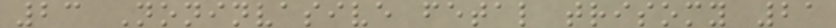23 Noninvasive fetal trisomy 21
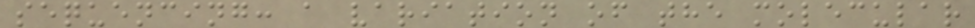sequencing: a variation of the molecular
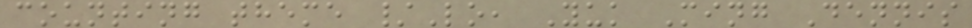counting theme /Lo, Yuk Ming Dennis
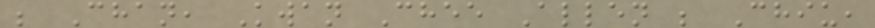; Chan, Kwan Chee Allen ; Chiu,
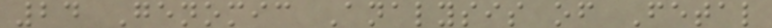24 Genomic Analysis of Fetal
